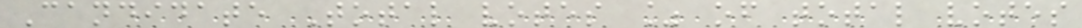Candidate Total votes % of total votes
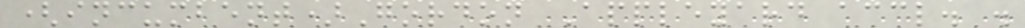(incumbent)Gordon Appleyard accl. .
